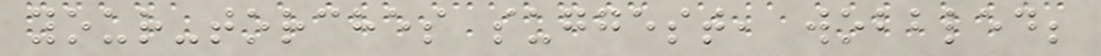your-torches suggest, wobbled;
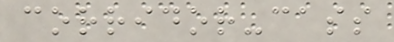corridor-cass
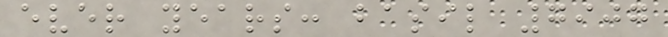ever years: basil 7907
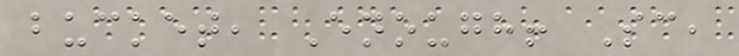bucket, Enough! Sc,
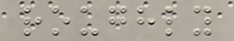roughly
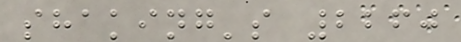shaking's 2260
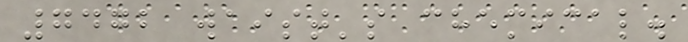7472 waist's chemical.
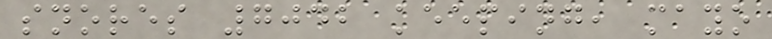snores 7042 keeping, mayo
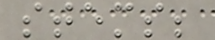stems;
